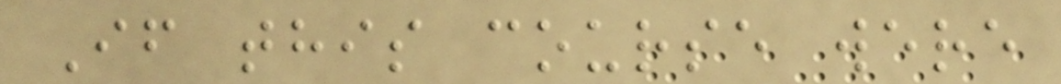If this course were
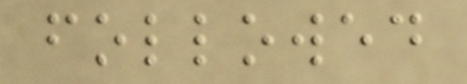followed
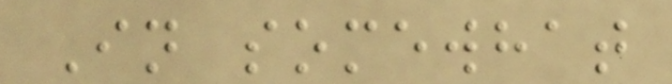In somewhat
